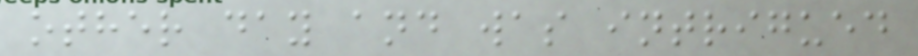other day and was intrigued
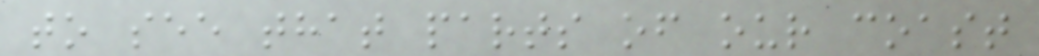to see that parts of our coast
